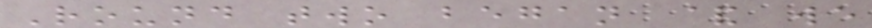Round two began & we
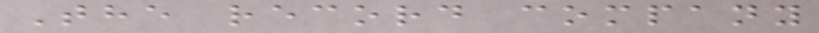The record company
